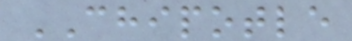CHIPOTLE
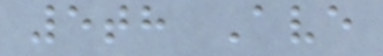5th Ave
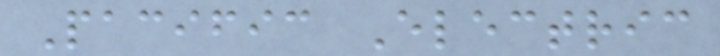Pacific Electric
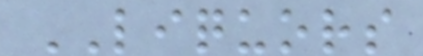LIQUORS
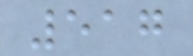517
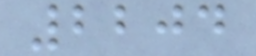2204
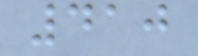410
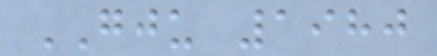GJU 1980
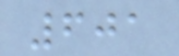601
